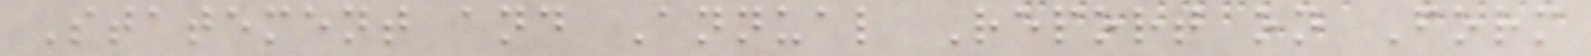Statement and Annual Report on Form
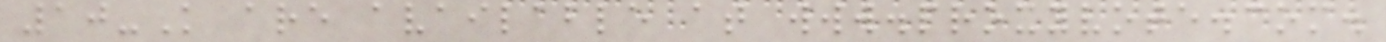10-K are available at www.proxyvote.com.
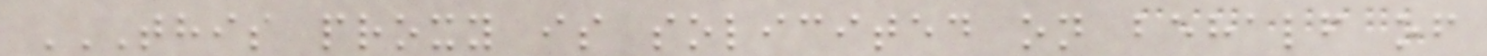THIS PROXY IS SOLICITED ON BEHALF OF
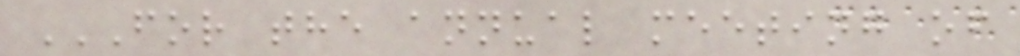FOR THE ANNUAL MEETING OF
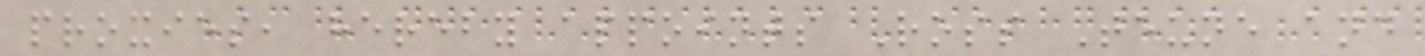proxies, hereby appoints Ross Teune and
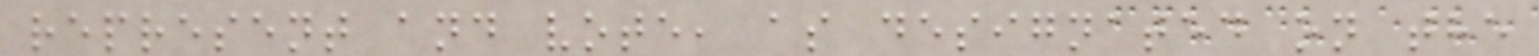represent and vote, as designated on the
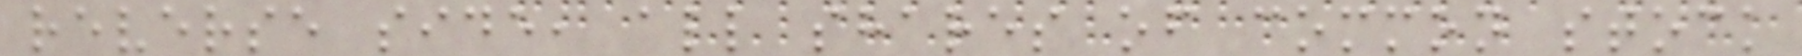reverse side, all shares of common stock
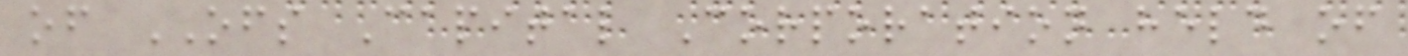of OFS Capital Corporation held of
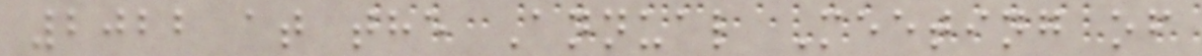2022 at the Annual Meeting of
